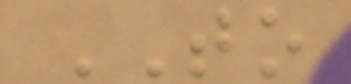TO
